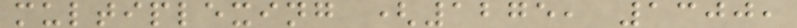multiplexing (1275, 1300,
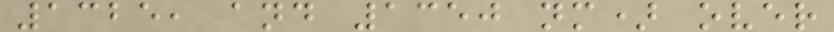1325, and 1350 nm) over
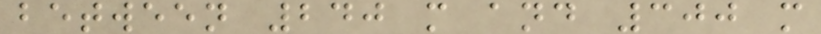between 240 m and 300 m
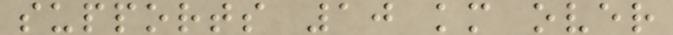supports 10 km over
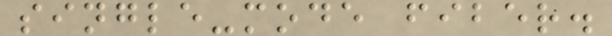single-mode fiber.
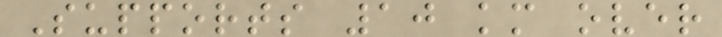Supports 10 km over
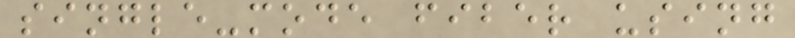single-mode fiber using
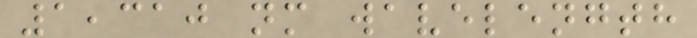1,310 nm wavelength
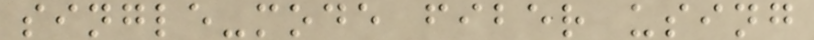single-mode fiber using
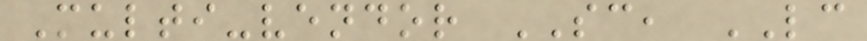Multi-vendor SC, LC
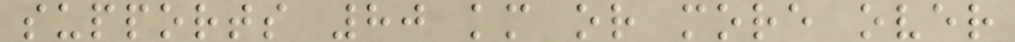supports 80 km or more over
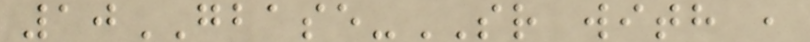10GBASE-SR with ,
